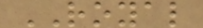ROYAL
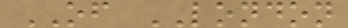OF LONDON
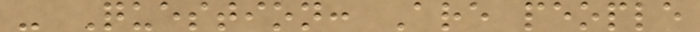- Question: Are people
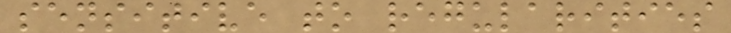sensitive to regularities
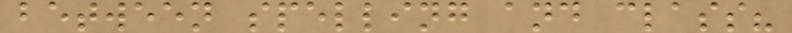between spelling and class?
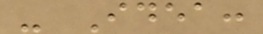- Idea:
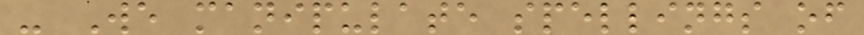- We manipulate spellings of
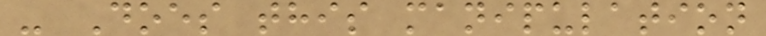- Does this manipulation
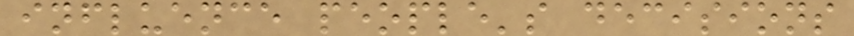influence people's decisions
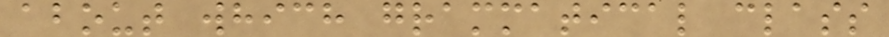about which grammatical class
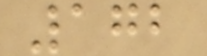172
